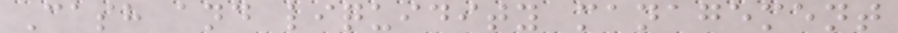Cash and liquidity management
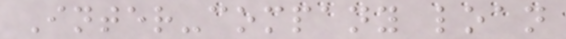Inter-company loan
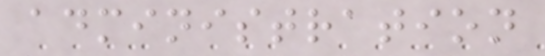administration
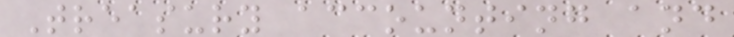Treasury accounting and
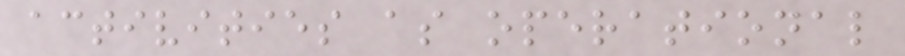activities as operational
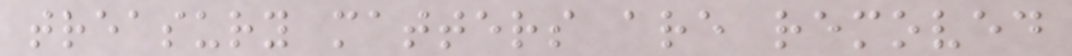treasury matters are removed
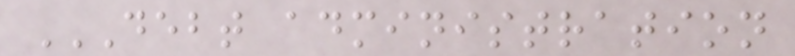DEBT ADMINISTRATION
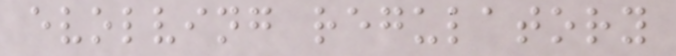evolving regulatory
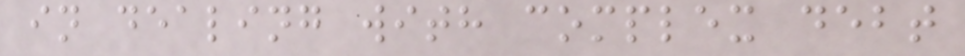in dealing with complex debt
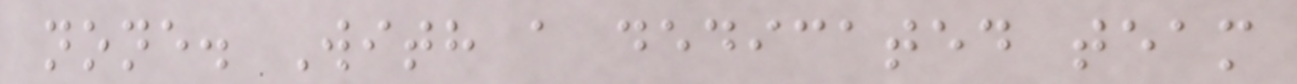none. With a dedicated team
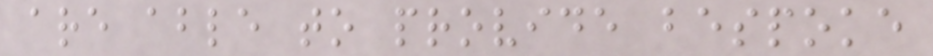are able to provide bespoke
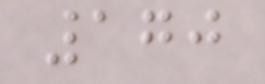170
